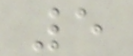5
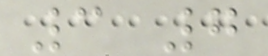3 7
